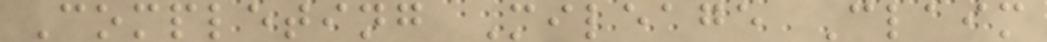Completing Mileage Claim
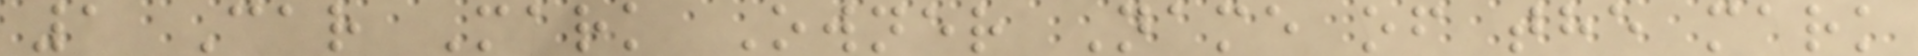1 Car Mark Owner Name of the mark
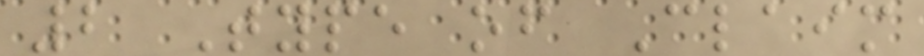2 Type of Claim
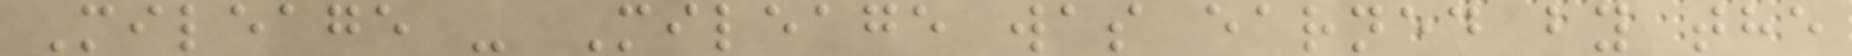Mileage - Mileage was earned by the
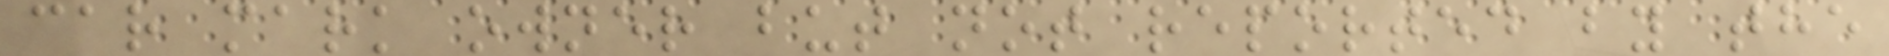car mark owner but not reported by the
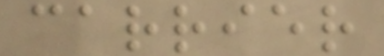carrier
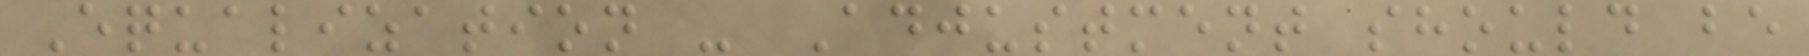Equalization - Adjustment should be
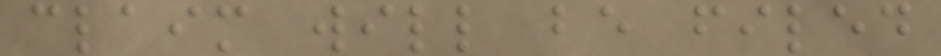claim will be filed
